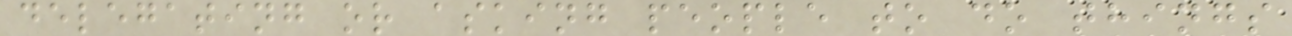delegating or asking people to do things
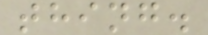thing.
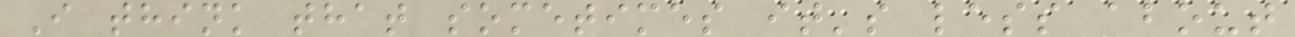I think that sometimes it's less about
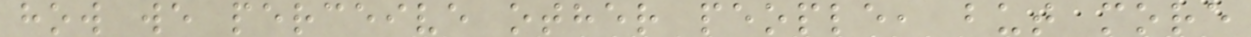how we perceive other people, but more
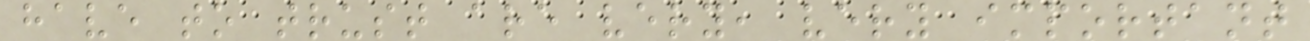have to trust are very, very important
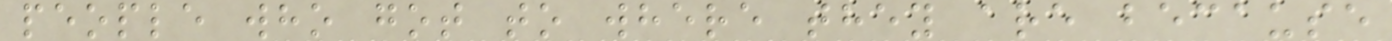people who got to where they are because
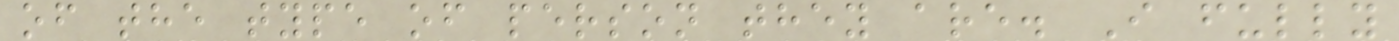of the type of person they are. I fully
